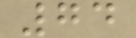74
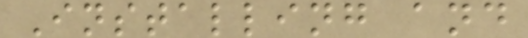Installing and
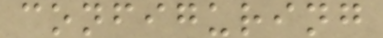configuring
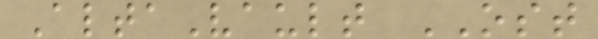AltaVault OST
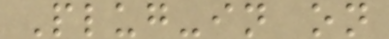Plug-in on
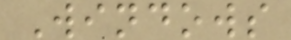Windows
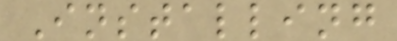Installing
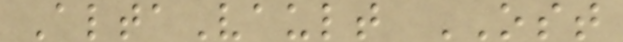AltaVault OST
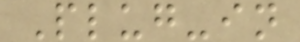Plug-in
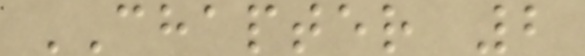CHAPTER 2
